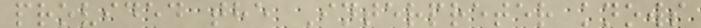provided the Interpreter knows
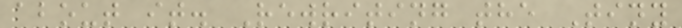about it. Rewriting the Tiny
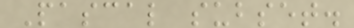Pascal subset.
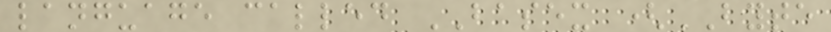language called BASEX (BYTE
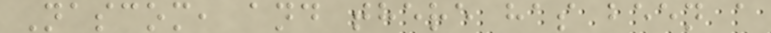Nascom, and there has been a
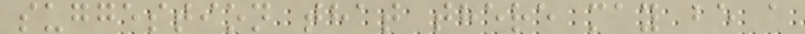suggestion that there may be a
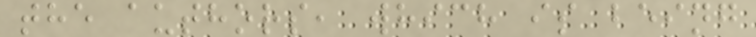the authors, which is being
